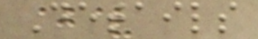Details
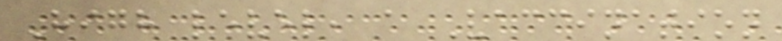High level, a Vaccination
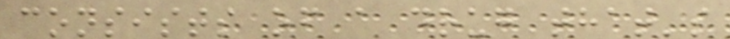consists of a drug that's
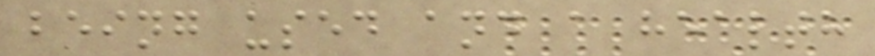being used and a health
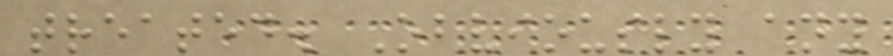treated. Obviously any
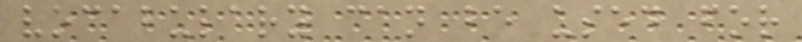vocabulary can be used for
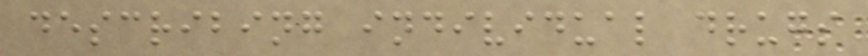describing individual drugs
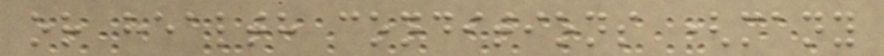or health conditions (many
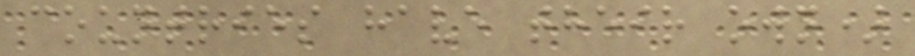countries have their own)
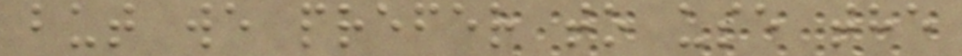but we prefer to use the
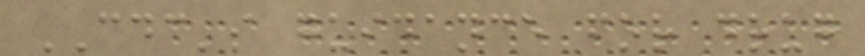CDC's guidance for drug
